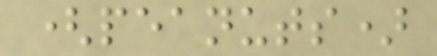(peanuts)
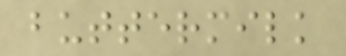buttermilk
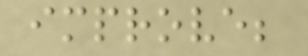improve;
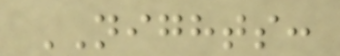NIGHTS:
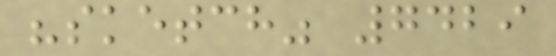"sketch" 7429
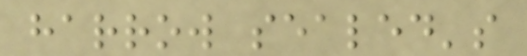harrow sealed's
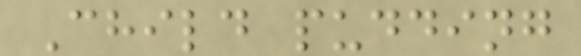Child pudding
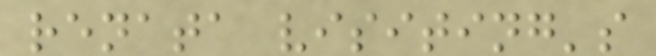renata visiting's
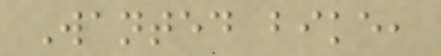Wanted bike,
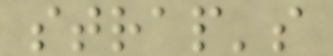strap's
